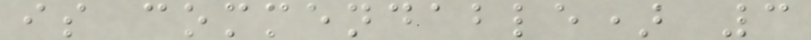is commendable) 3
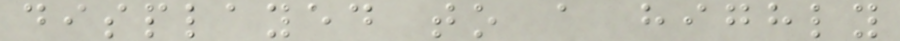displayed to a highly
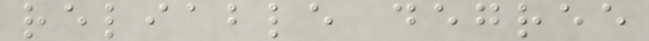reliable degree
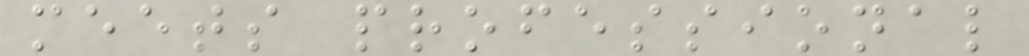meets professional
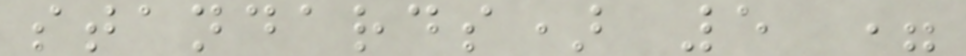standards) 5 =
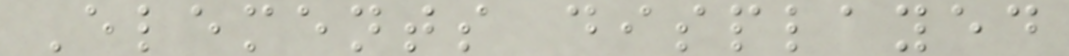Elements displayed
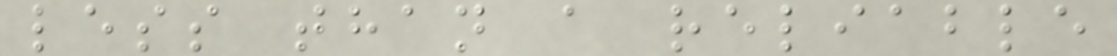less than a reliable
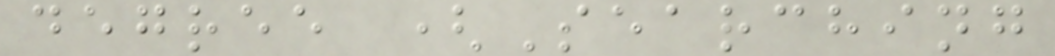degree (Searching
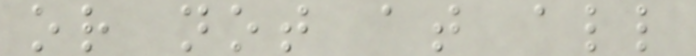or not at all
